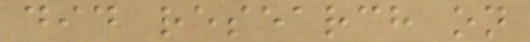did research on
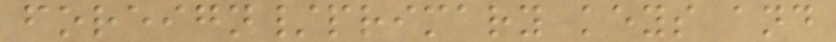foreign/primary keys and
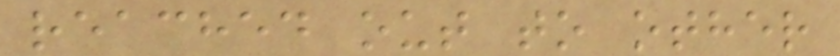reached out to other
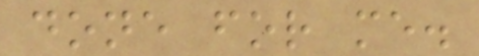done for me.
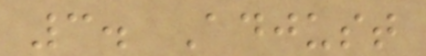3. Adjust
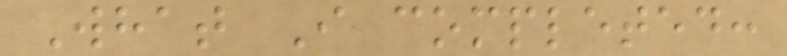What I completed:
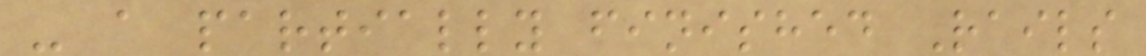- a partially finished Rails
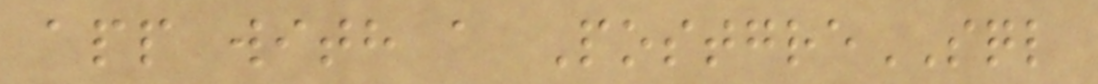app with a PostgreSQL
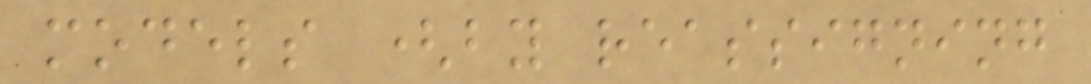models (by reassigning
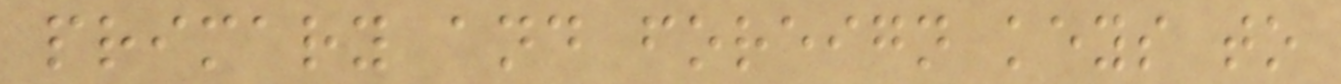primary and foreign keys to
